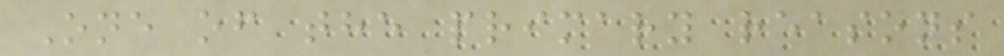One of the primary reasons
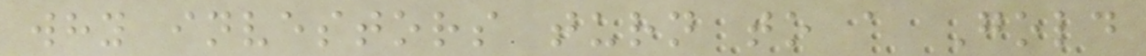why investors turn to a Gold
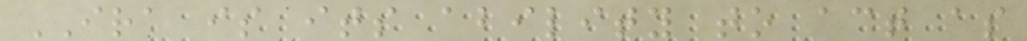IRA is its ability to act as
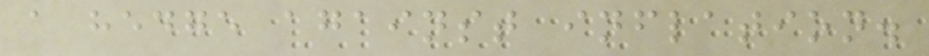a hedge against inflation.
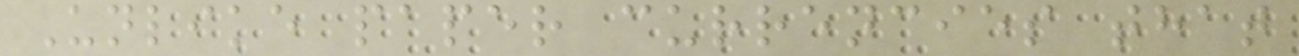Unlike paper currencies that
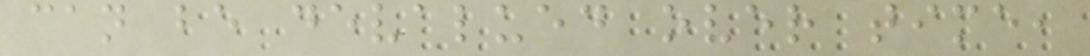can be devalued over time,
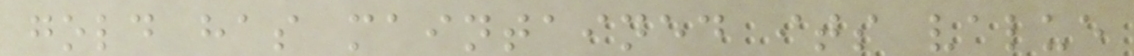gold has maintained its value
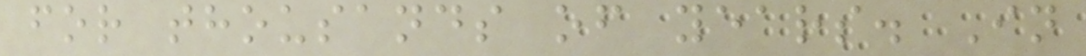for thousands of years. In
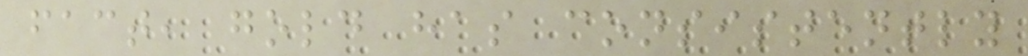fact, gold has consistently
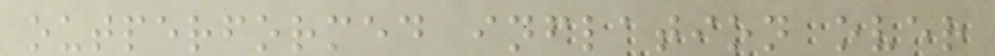outperformed inflation over
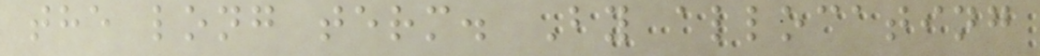the long term. By allocating
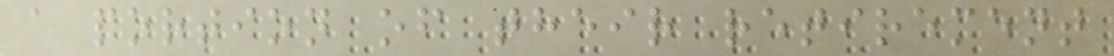a portion of their retirement
